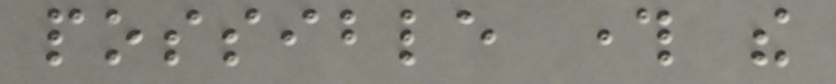possible through the
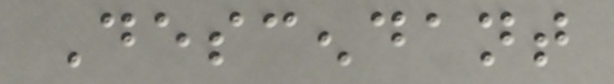Descendant
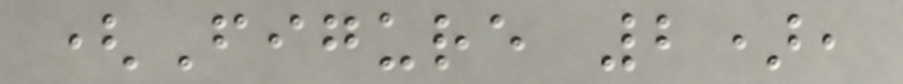(Figure 2),
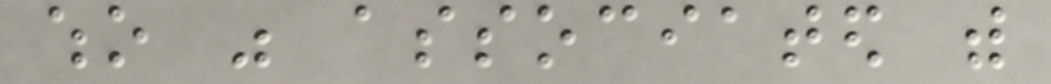who was associated with
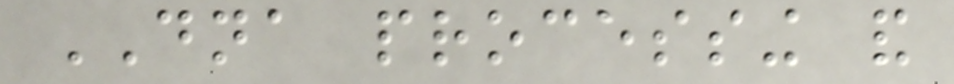DNA processing and
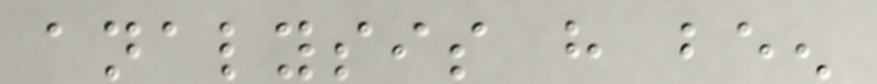analysis have been
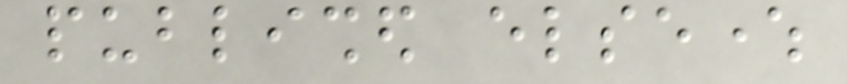published elsewhere
